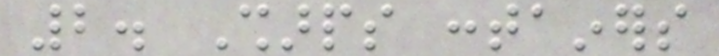2. Sharps containers
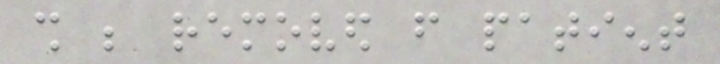shall be removed from patient
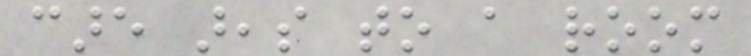care areas to a room
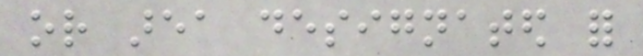or area designated for
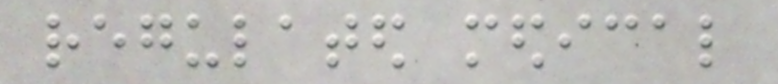regulated medical
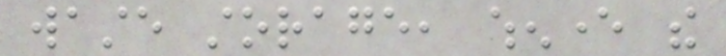waste storage, whenever the
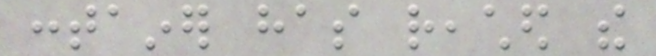container has reached the
